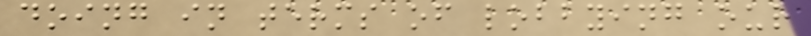doing in terms of lobbying our
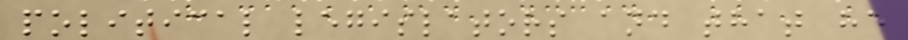political legislators and that he
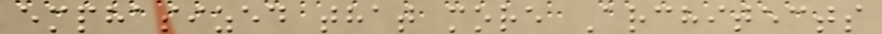emphasized that more Architects
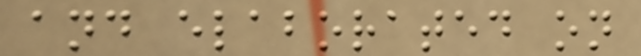and elaborated on
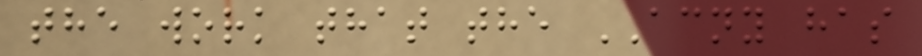the work that the ACNY has
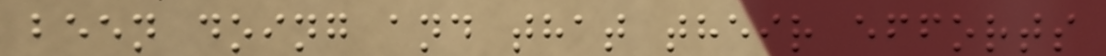been doing and that their efforts
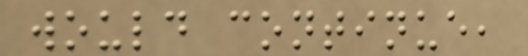would continue,
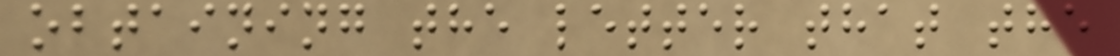obtaining the letter that the
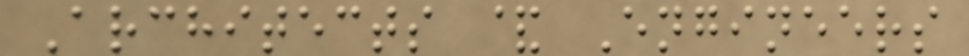Architects & Engineers
